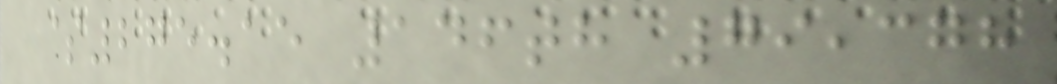$275.15 146th 79,378
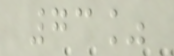73%
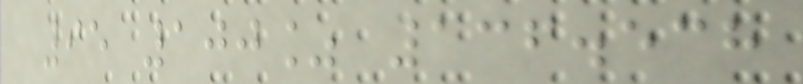95 100% 136.538
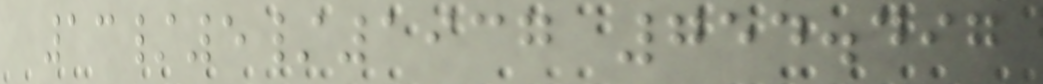13/5/1937 754.497
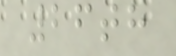26th
